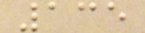135
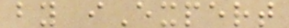by iExpert
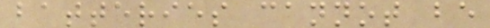batteries cannot be
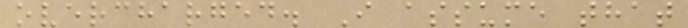overcharged. I assume that
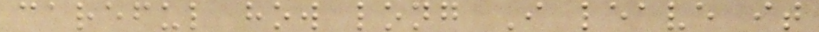careful how long I leave it
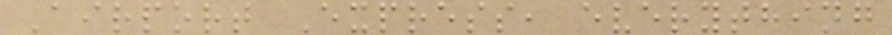Airport Express, everything
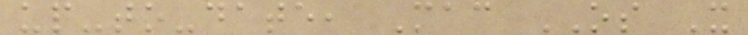up-to-date, Mac OS X
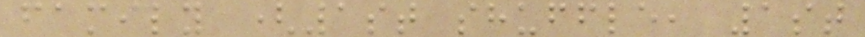family (1st shuffle, 1st
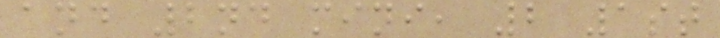and 2nd mini, 2 1st
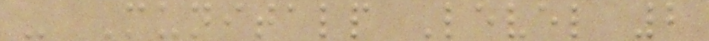- Munitalp Level 2
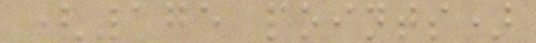(175 points)
